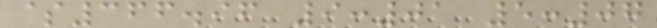$366.96 9:01 5:07
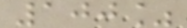100%
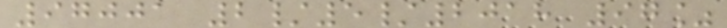97001 2/5/2018 97%
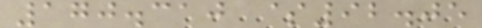170.310 $92.05
